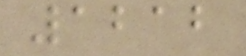1212
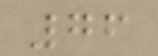76
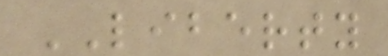LIBERTY
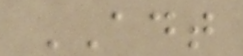ADT
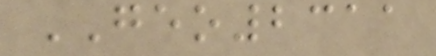GEO2311
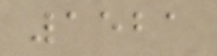1521
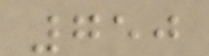750
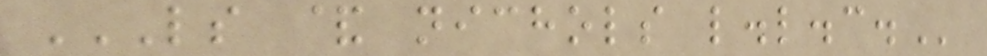LS & NICHOLS L.L.C.
